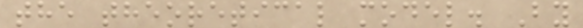the theoretical model. By
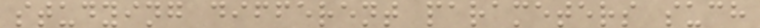studying different parameters such
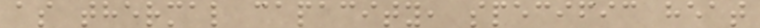as thermal capacity, specific heat
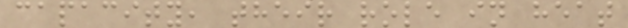capacity, their role in heat
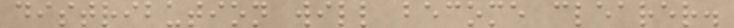distribution will become clearer.
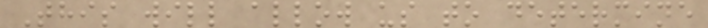This will allow us to determine
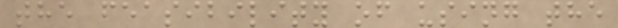the feasibility of using the
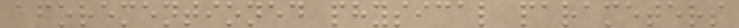aforementioned physical parameters
